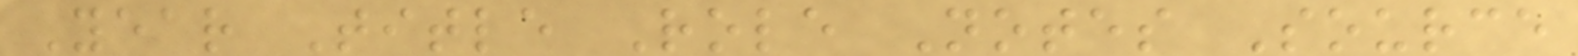Year Title Role Notes Source
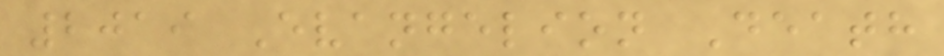2019 Evangelion Death
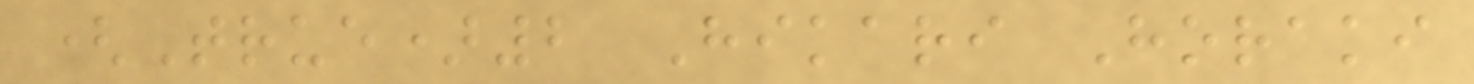(True)2 Hikari Horaki
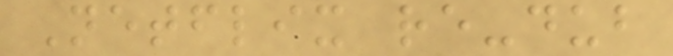Netflix re-dub
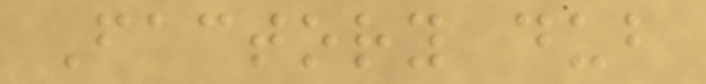Factory dub
